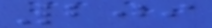209
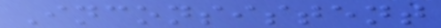Inconsistent
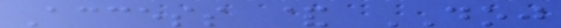Access & DOJ
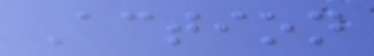Action
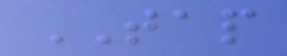TAP
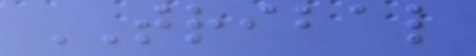TRIBAL
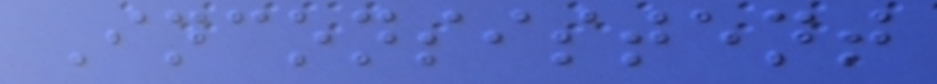Inconsistent
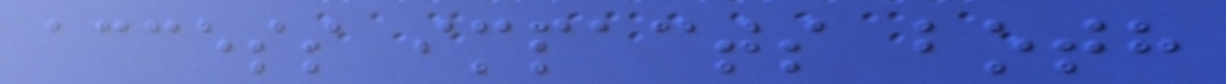access impacts both
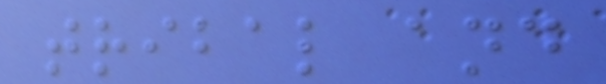tribal and
